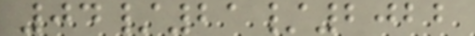04/21/2022
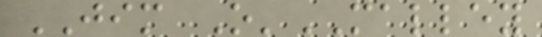JIM O'MALLEY
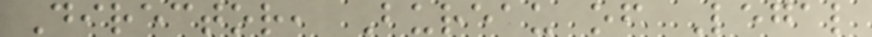Director, Bureau of Legal
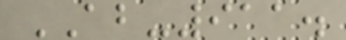AB-911.
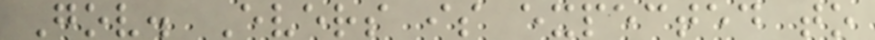Gov. Evers is expected to
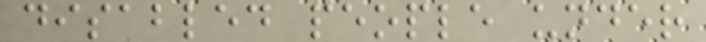disabled people under
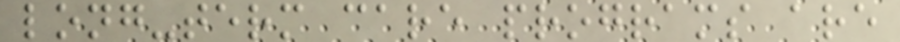long-term care programs are
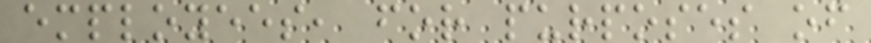employees, for purposes of
